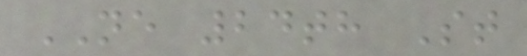NE 24th St
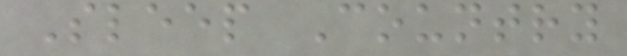Sleep Country
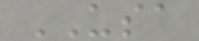USA
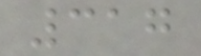317
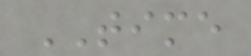TIME
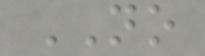NO
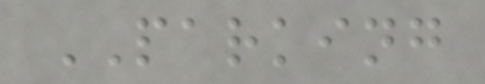PARKING
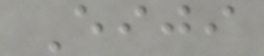Eiji
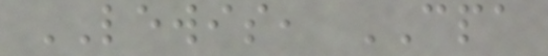LEWIS, CPA
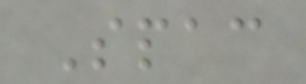Spac
